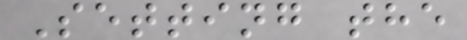Setting the
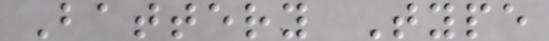Battery Type
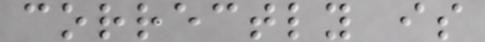correctly is
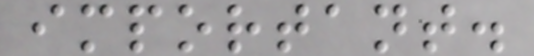important.
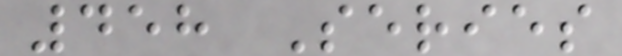458 Series
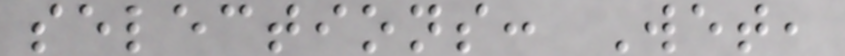selections: Wet,
